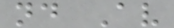nd Av
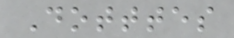Dotttes
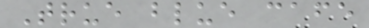True blue cafe
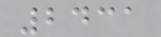2431
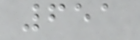651
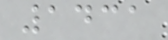1431
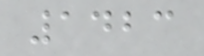1423
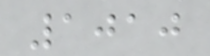1010
